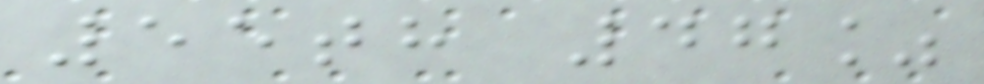55th 47%
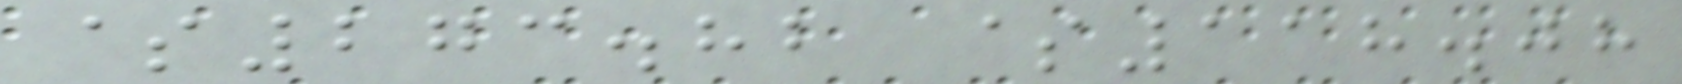$273.82 $118.08
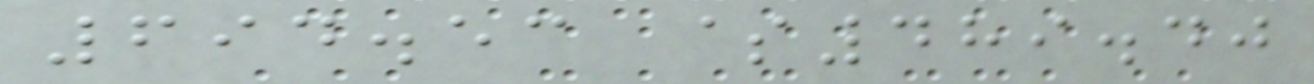694.53 $489.40
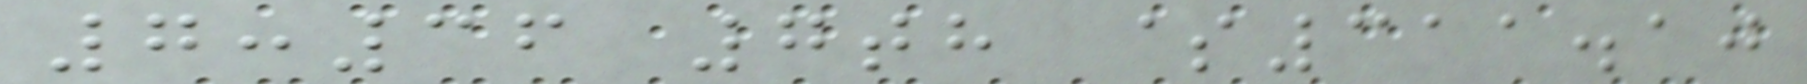7:36 7th $311.10
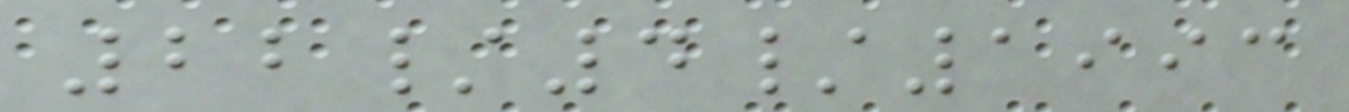22/4/1993
